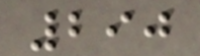290
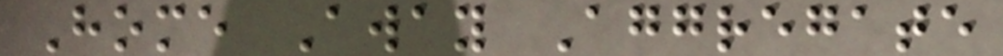Home Away Aggregate
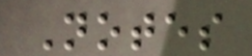Notes
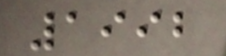1992
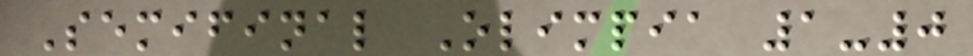Semifinal Olimpia 1-0
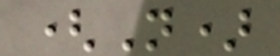(N)
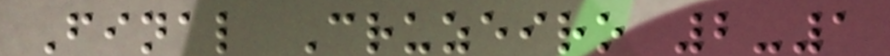Final Cruzeiro 2-1
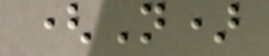(N)
